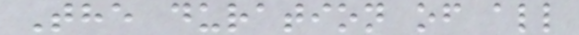The duration of all
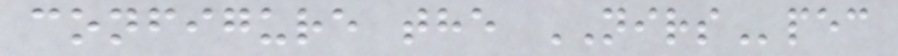configure the NIRSpec
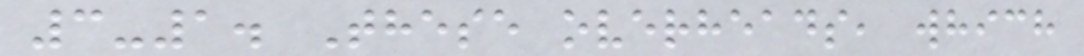3-1. These overheads, which
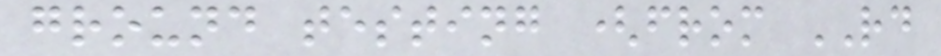ground testing (from RD
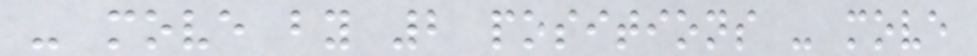- move by 2 positions - move
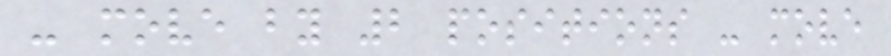- move by 2 positions - move
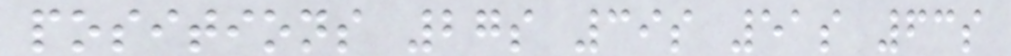positions 27s 39s 51s 63s
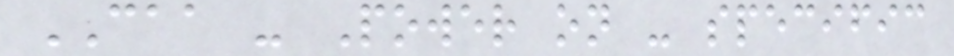CAA - Power on - specific
